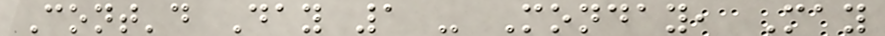Cont'd Day 1 - Monday, May
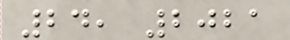24, 2021
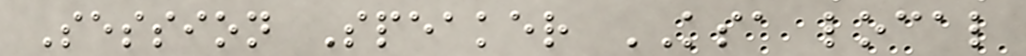Session Speaker KSA local
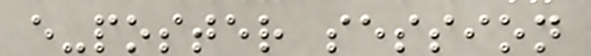e-poster session
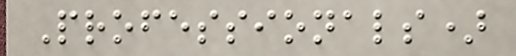Professionals)
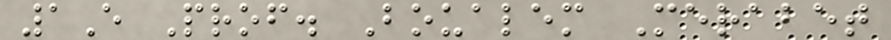1E Prof. Boualem Merabet
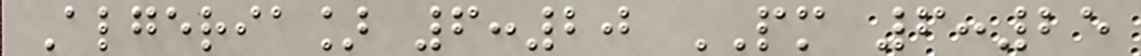Algeria] 6:20 PM 6:25
